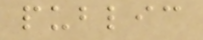public
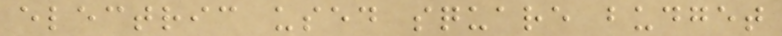electric used square budget
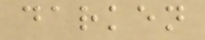darken
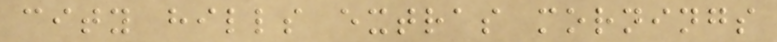city hills extras mornings
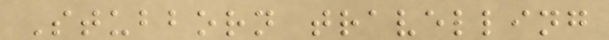Stubborn travelling
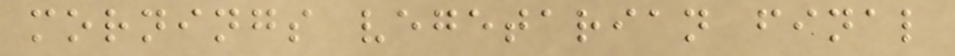mornings vegetarian final
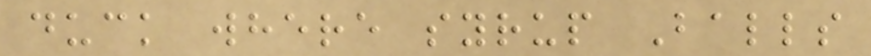duck where syrup Balls
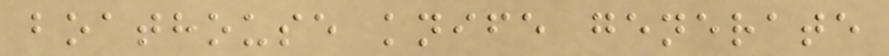boathouse knife generate
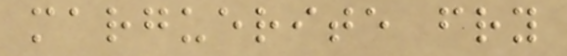marguerite fry
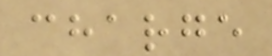charge
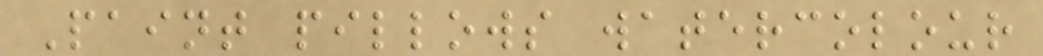Paint pillows watercolour
